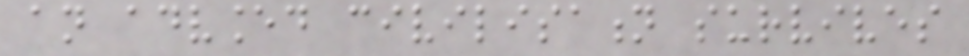an advanced civilisation survives
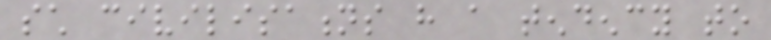such civilisations have a tendency to
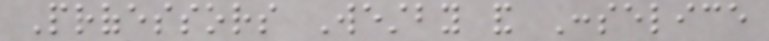Professors Westby and Conselice
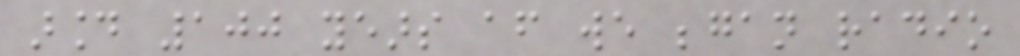around 100 years after we began radio
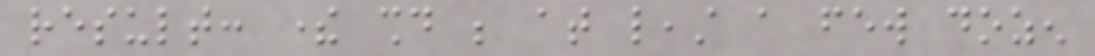result: there should be at least a few dozen
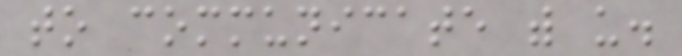to communicate with us.
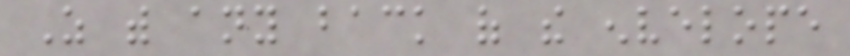As with any back of the envelope
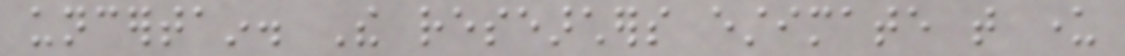uncertain. The researchers estimate that under
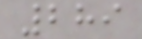289
